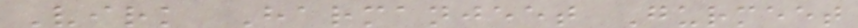Virk Harmanjeet Gurmeet
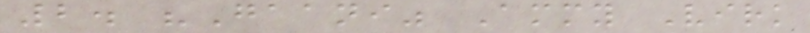2. "Gaani" Ammy Virk
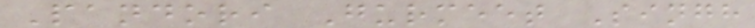Pandori Gurmeet Singh
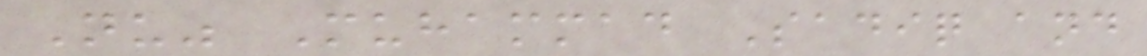Nu" Muhammad Sadiq and
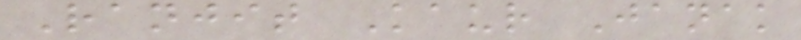Ranjit Kaur Janak
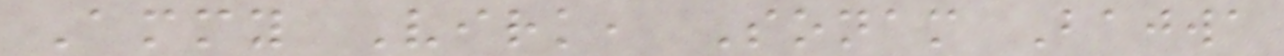Ammy Virk, Sonam Bajwa
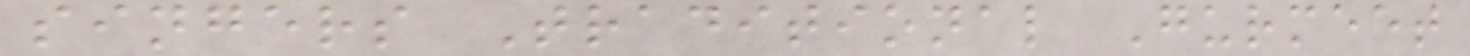singers Traditional Gurmeet
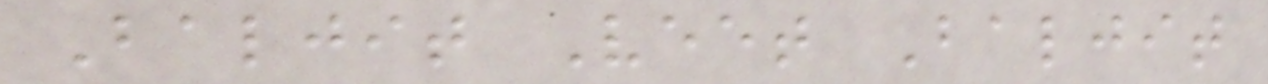Baljit Veet Baljit
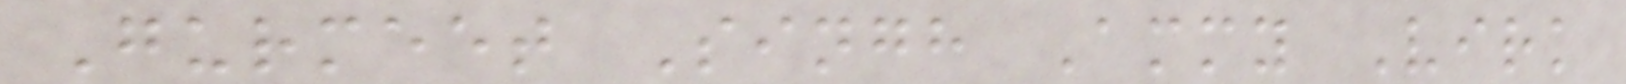Gurmeet Singh Ammy Virk
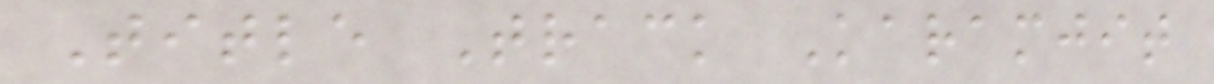Title Track Karamjit
